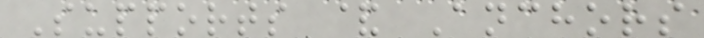Supports & Anchors
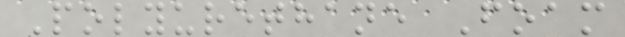Polyurethane Foam
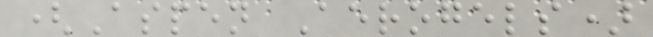(Aspen Aerogels)
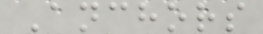Anchors
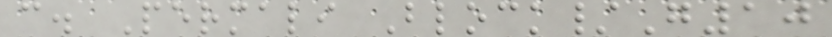c. Permali Block/G10
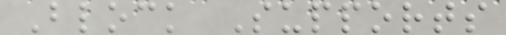Block Supports
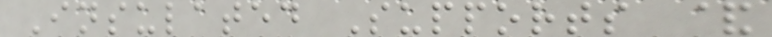Insulated Supports &
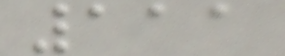111
